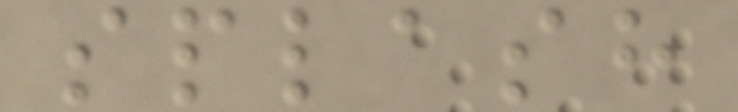splash
